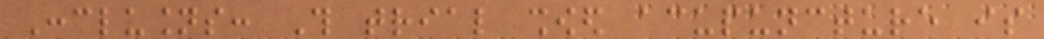Conclusions: This trial showed acupuncture is
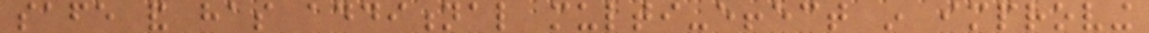safe and has additional multi-effect in improving
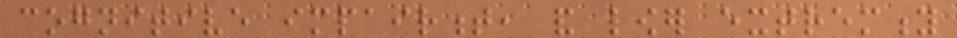cognitive impairment, and lower extremity
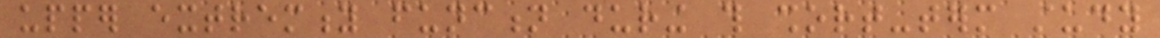upper extremity function during this short-term study
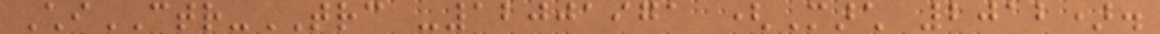ChiCTR-TRC -12001971 (March 2012).
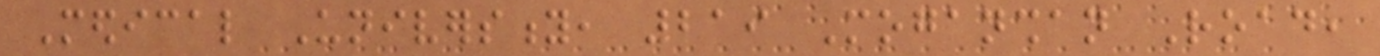Medical University, 219 Moganshan Road,
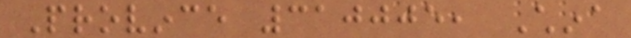Province 310005, China
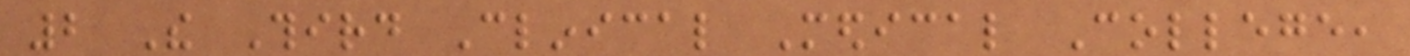2 The Third Clinical Medical College,
